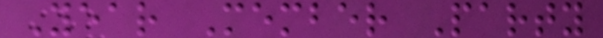Year Member Party
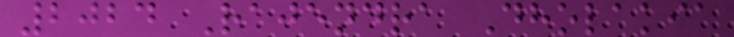2024 Rajendra Dholakia
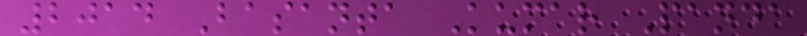2014 Basanta Kumar Panda
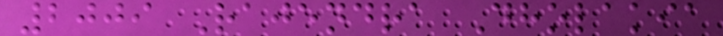2009 Rajendra Dholakia
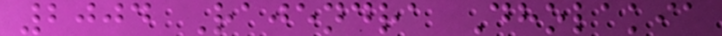2004 Rajendra Dholakia
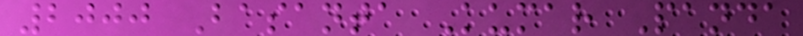2000 Basanta Kumar Panda
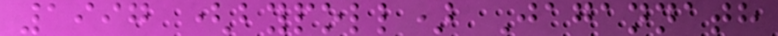1997 (bypoll) Jagannath
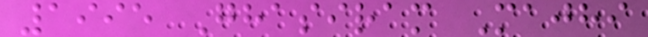1995 Ghasiram Majhi
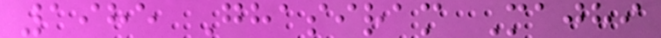1985 Ghasiram Majhi
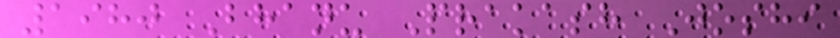1980 Bhanu Prakash Joshi
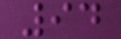94
